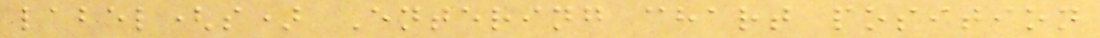label(s) Entering chart position
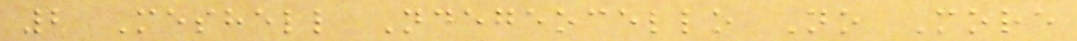2 Meshell Ndegeocello No More
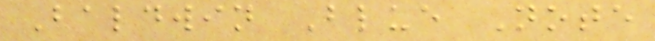Baldwin Blue Note
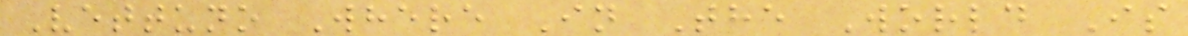Vettuno Where In The World Is
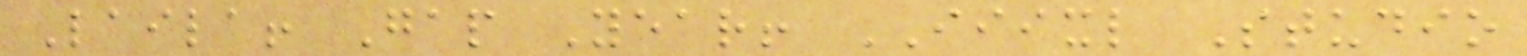Laila! Gap Year! IIIXL Studio
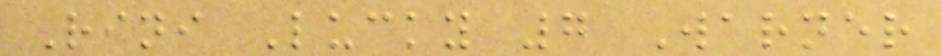Rini Lucky 7 Warner
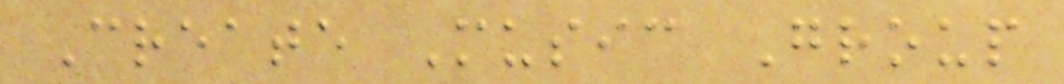Create Music Group
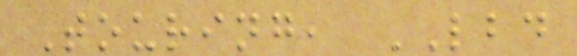Touring, LBD
